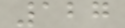127
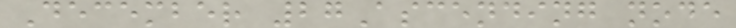December 27Ascending node
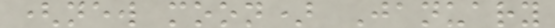(new moon) January
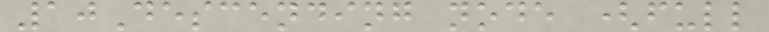10Descending node (full
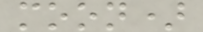moon)
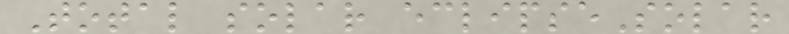Total solar eclipseSolar
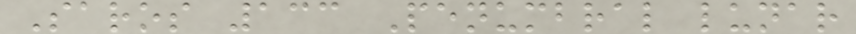Saros 133 Penumbral lunar
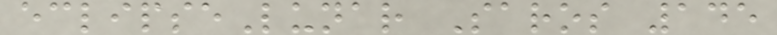eclipseLunar Saros 145
